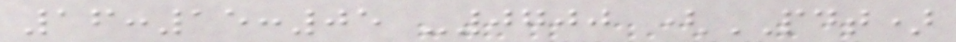16:15:05 -0700 (PDT)
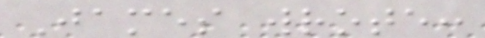James wrote:
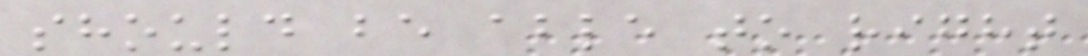should be able to right
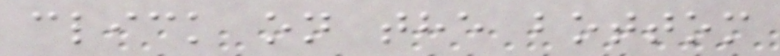click on the bottom
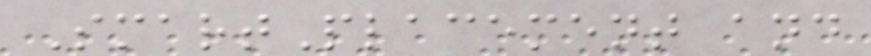SmartPlacement and
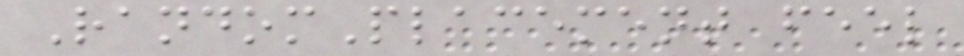RandomPlacement feel
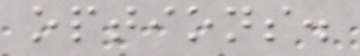options.
